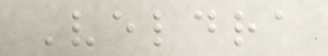Veldra
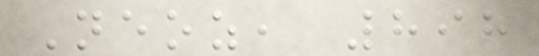Neoz, 898
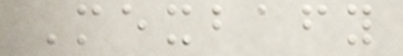Mexbafy
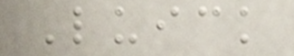Luick
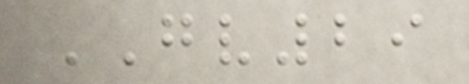GV29
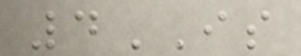4IS
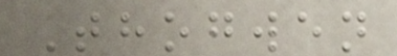Thogwen
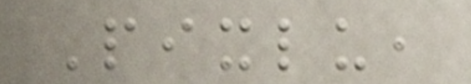Pixlu,
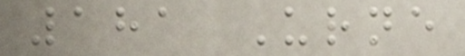181 Urne
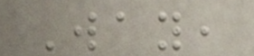Way,
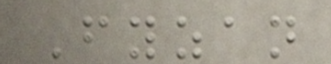Fyzan
